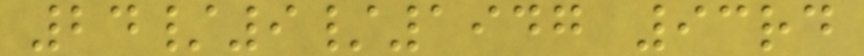24/9/1947 93rd
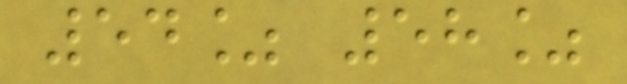54% 58%
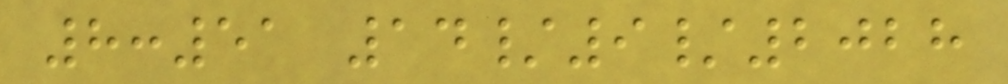8:51 14/9/2028
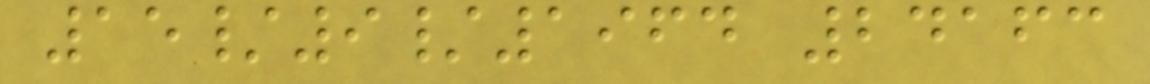15/9/1964 24163
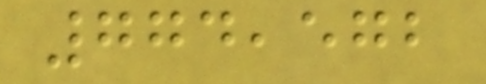774,572
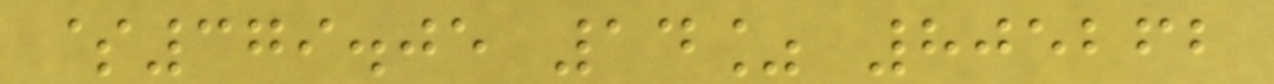$379.05 14% 805262
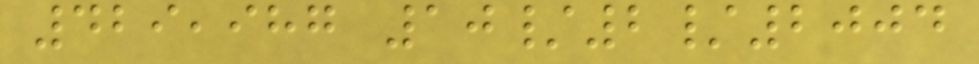429,987 10/2/2004
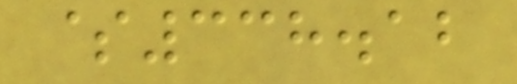$338.12
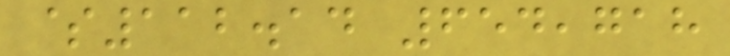$112.14 654,718
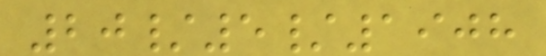20/5/1908
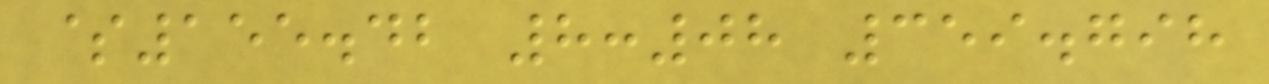$155.42 8:08 359.798
